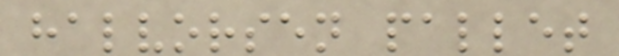halvorsen pallet
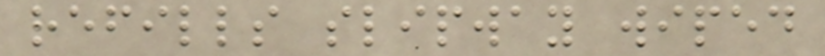refills slipway wiped
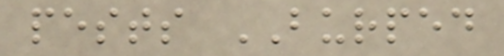pests BURPED
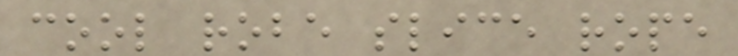cool robe slice rope
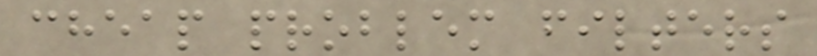cheap problem filters
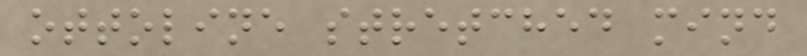ottoline stretched mind
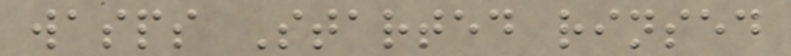wasps Started rinsed
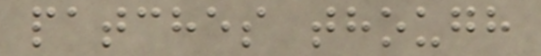patches though
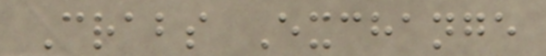Crabs Exchange
